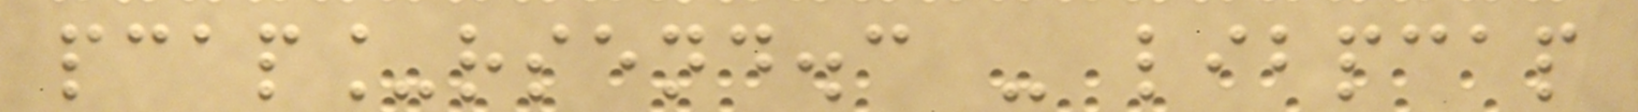pcap_rsend.c - libpcap
